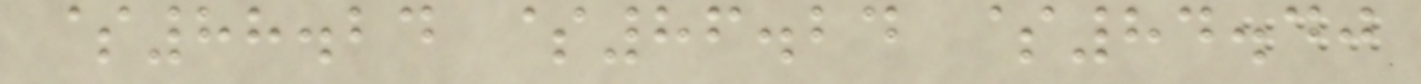$88.24 $86.24 $84.40
